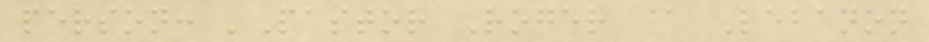person: 'Pastor Roger @ Lebanon
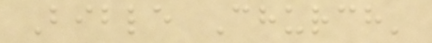Bible Church'
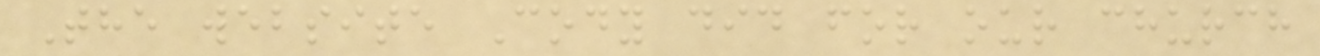The website Cody did for our church
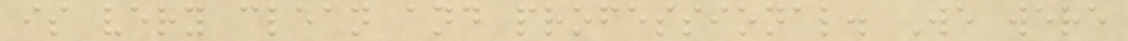is very clean and professional. We were
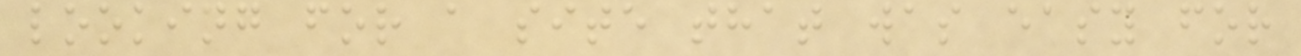looking for a site that was easy for
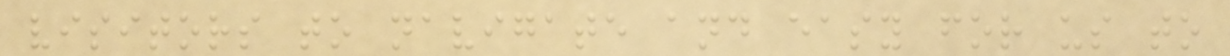visitors to navigate and easy for us to
